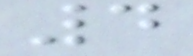4
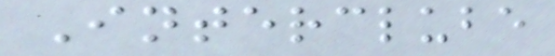Interclube
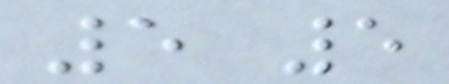5 5
